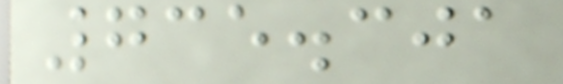735.301
